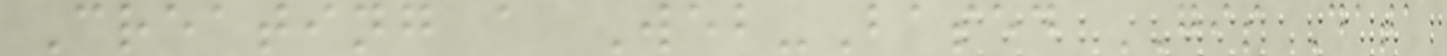Creating a Web-Based GIS Data
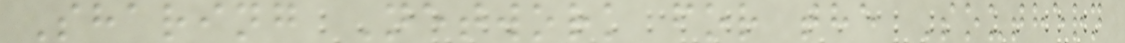Sharing Network for the Southern
